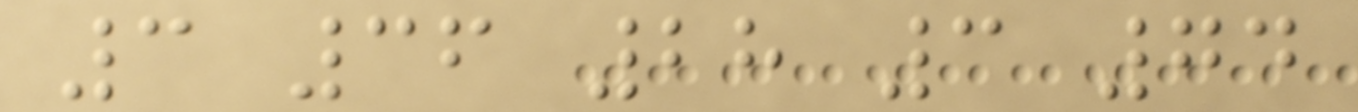3 36 28 3 74
